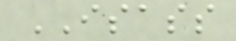ISASS
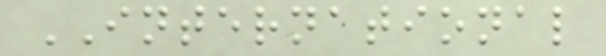INTERNATIONAL
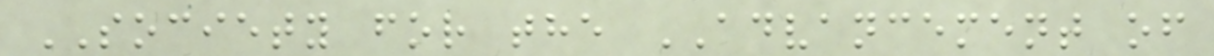SOCIETY for the ADVANCEMENT of
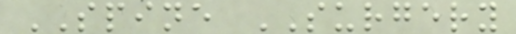SPINE SURGERY
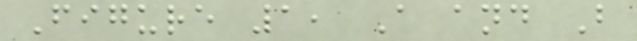Figure 1, A and B
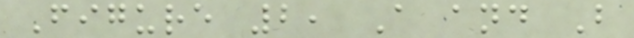Figure 2, A and B
